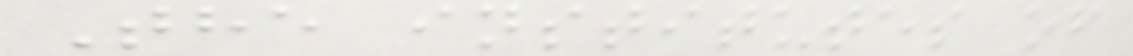The institutes of
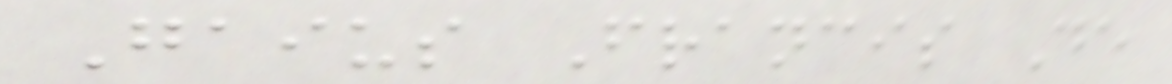Gaius Francis De
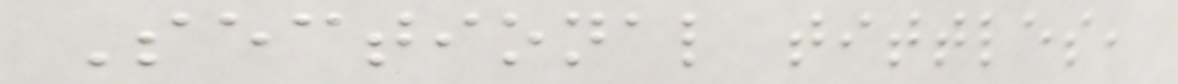Sectional tittles,
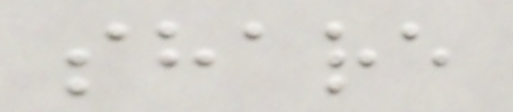share
